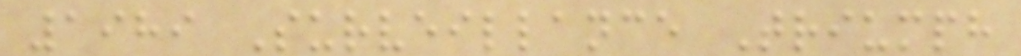1989 Surveillance Triumph
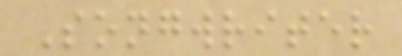Songwriter
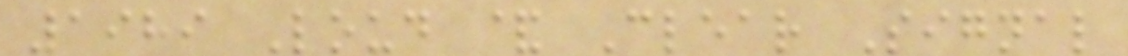1989 Loud & Clear Signal
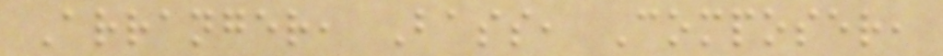Arranger, Bass, Composer,
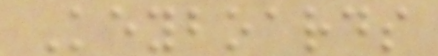Keyboards
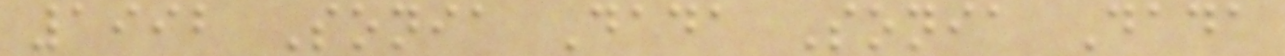1992 Sonia Dada Sonia Dada
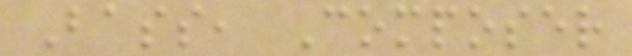Bass, Composer
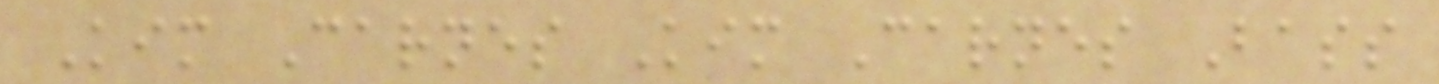Kim Carnes Kim Carnes Bass
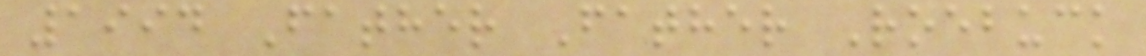1994 Father Father Roebuck
